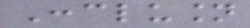Conclusion
